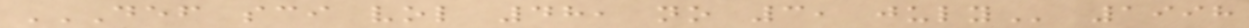DEF SCI VOL 48, NO 3, JULY 1998
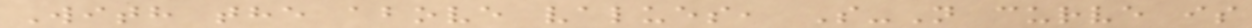With the above values, S-N curve is
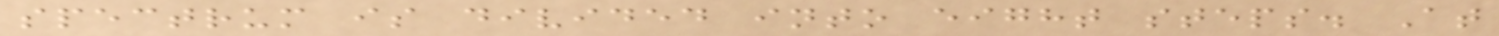spectrum is divided into eight steps. At
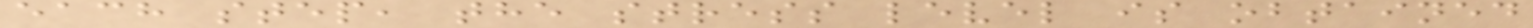each step, the stress level is obtained
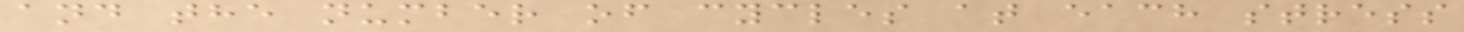and the number of cycles at each stress
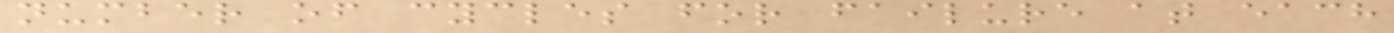number of cycles for failure at each
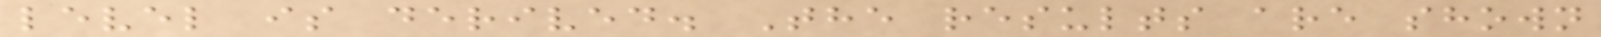level is derived. The results are shown
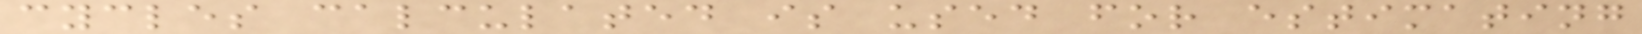cycles calculated is used for estimating
